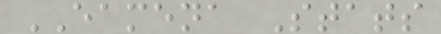EAMENA Stats
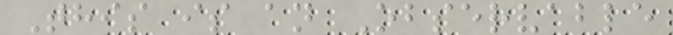This is an Observable
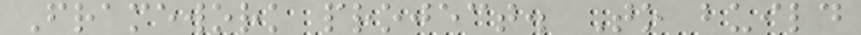Framework project. To build
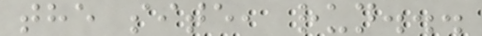the site, run...
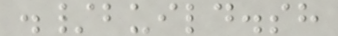./build.sh
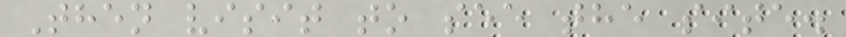Then visit to see the site.
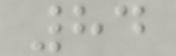84
